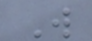W
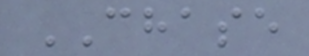CHASE
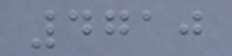4710
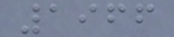1966
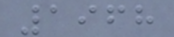1968
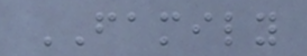FAMILY
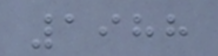1988
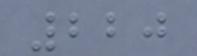220
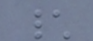\
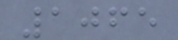1065
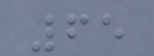65
